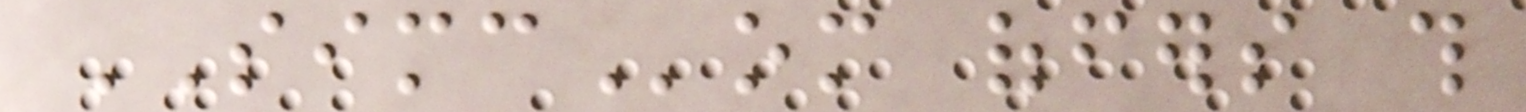SIMCom offers this
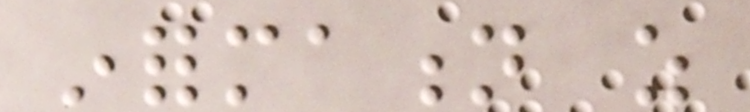information as
